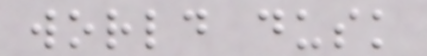world dusk
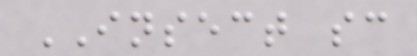INSECT sc
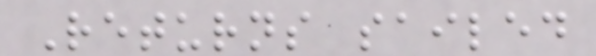Returns sailed
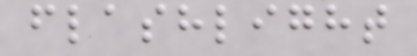flashlight
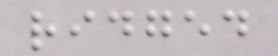ridged
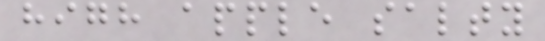high apple salty
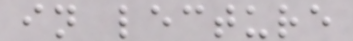in lecture
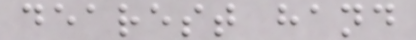dearest hand
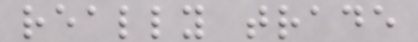really trade
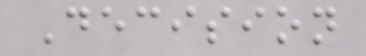Decision
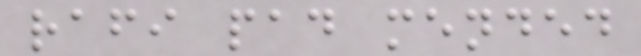rafi pad mended
